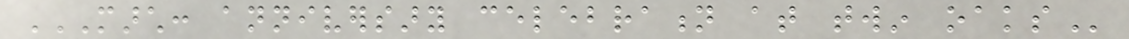MARCH: ANNIVERSARY CELEBRATION AT TWIN OAKS
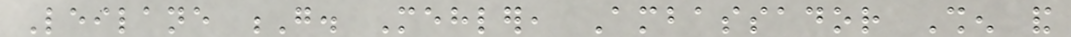Leilane G. Mehler, Ambassador Shen and
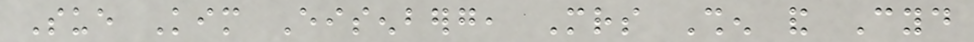Sue Kim Eisenberg, Mrs Shen and Cyd
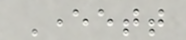Everett
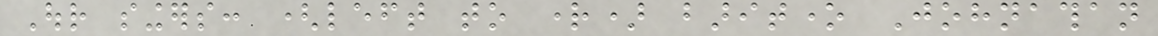Our singers: (left to right) baritone Johnathan
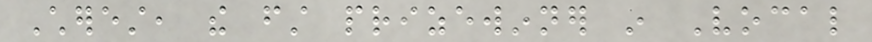Cherest, the first prizewinner in Vocal
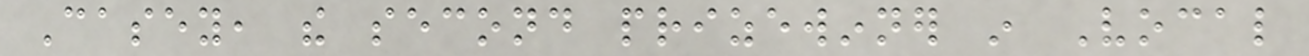Casey, the second prizewinner in Vocal
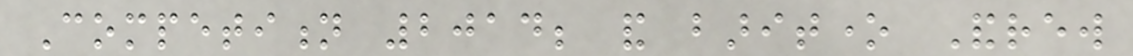Competition 2014; and baritone Andrew
